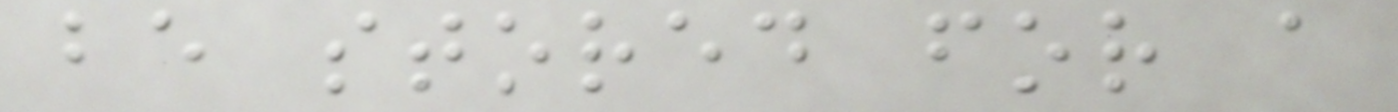be stored for a
